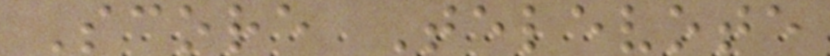Score Televote
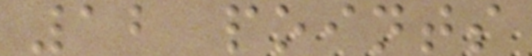12 points
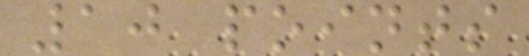10 points
